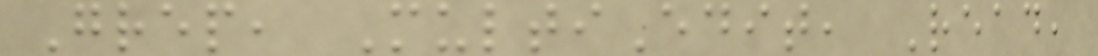Grep, MultiEdit, Read,
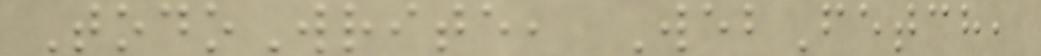TodoWrite, WebFetch,
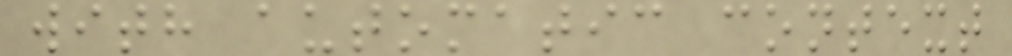with automatic context
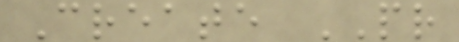Create PR
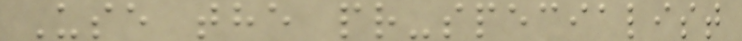Use the pr-specialist
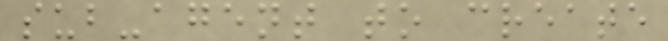sub-agent to create
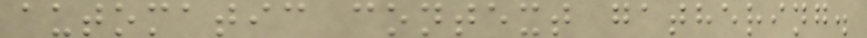automatic context gathering.
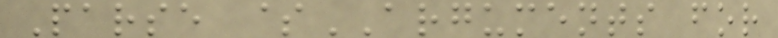Parse $ARGUMENTS for
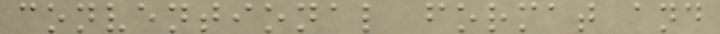conventional format and
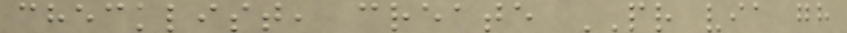checklist, create PR via gh
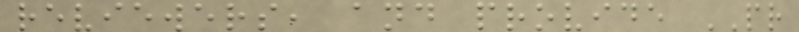reviewers, and provide PR
